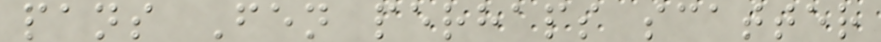pans Fen perhaps scatter
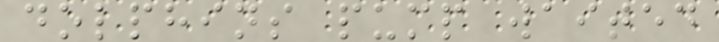dolphins pump waited
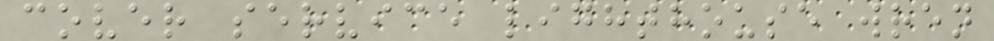cover service lighthouse wren
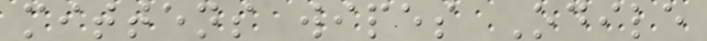mittens wipes Odile
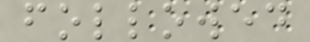followed
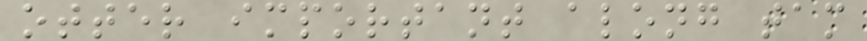otter important along tam
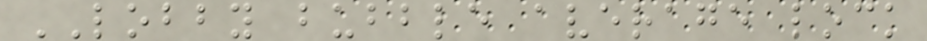LOBBY bubble average lock
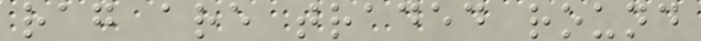rag are traded round
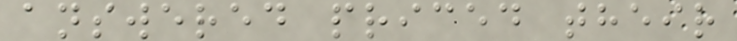answered priced their
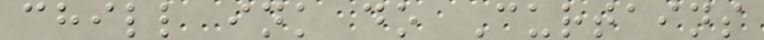chill ink do Curtains
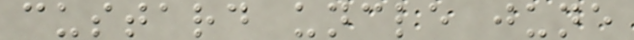custard uncle june
